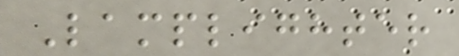Lamplighter
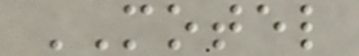MOTEL
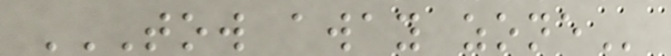TOW AWAY ZONE
